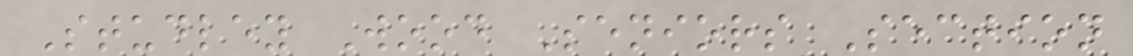Studley Wood Seniors Section
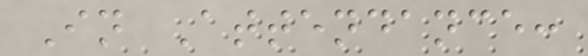In Attendance:
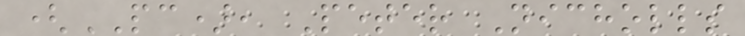(PC), Peter Nicholls
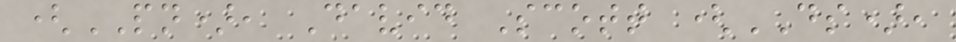(PN), David Scott (DS),
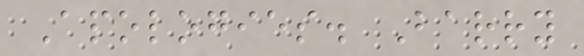Apologies. Barry
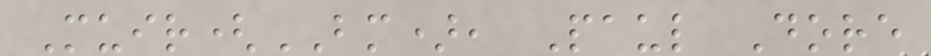Muir(BM), Paul Dore
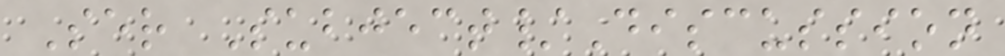Ser Subject/Discussion
